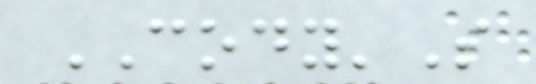CODY'S
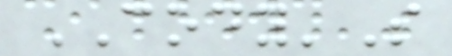CODY'S
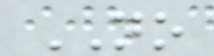NO
